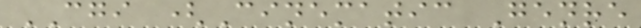CGI (Cinematic Genre
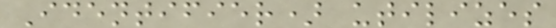Identifier) utilizes
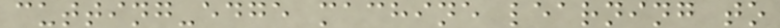cutting-edge machine learning to
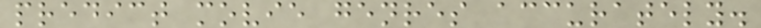predict movie genres accurately.
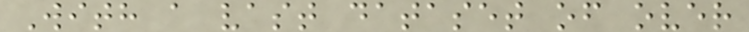With a vast dataset of over
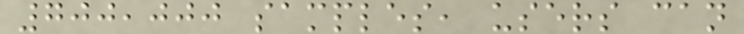700,000 samples, users can
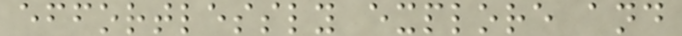effortlessly explore and
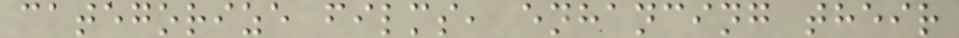categorize films, enhancing their
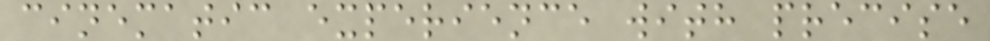cinematic experience with precise
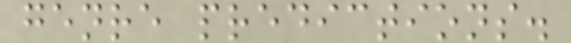genre predictions.
